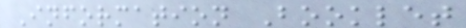Information Booklet
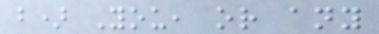b) You, or any
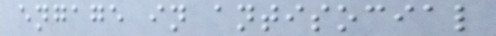engage in antisocial
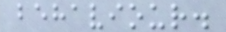behaviour.
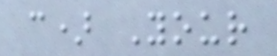c) Your
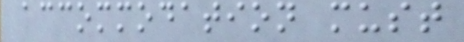accommodation must
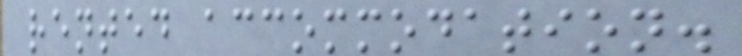rented accommodation.
